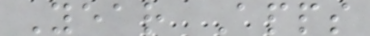Year Apps
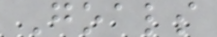Goals
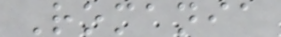Romania
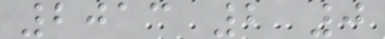2013 2 0
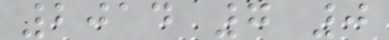2014 7 0
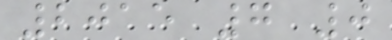2015 7 0
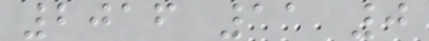2016 11 0
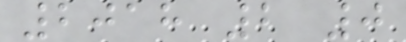2018 2 0
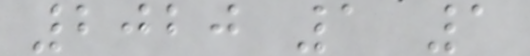2020 1 1
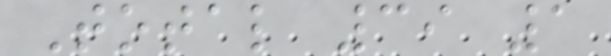Total 39 1
